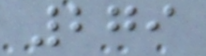279
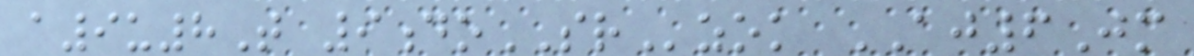a9u8T 9doSRzok AJ6Jm
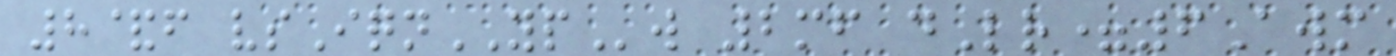8&f vsIqnYPw 2mf dLr=6Awm
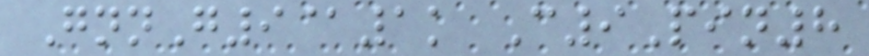GnnG9@1k C9Pin8
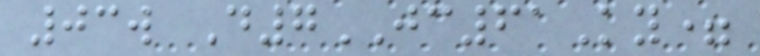03w D7JC61Ky=
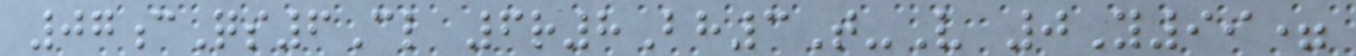07cQs6Cl 6r8Bh3T-V 0Y99=
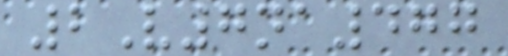2V7na477
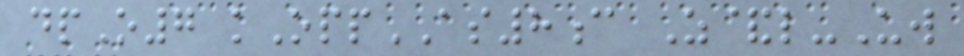dpO7 kOppAS8c Z&l-Uw
